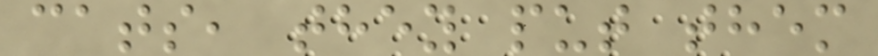cats, they put them
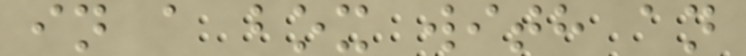in a box with an
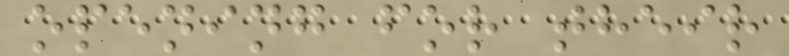opening for their
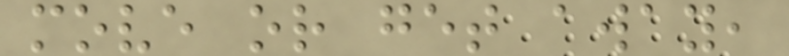move or get away,
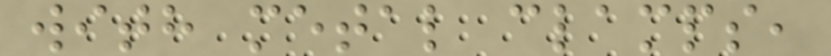with metal clamps,
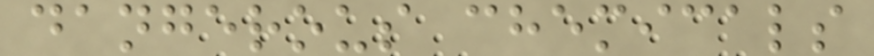dangerous chemicals
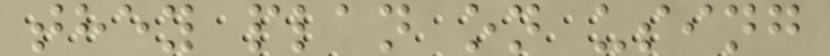they plan on using
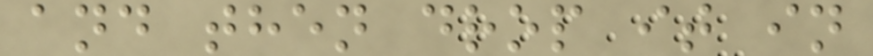and then drop it in
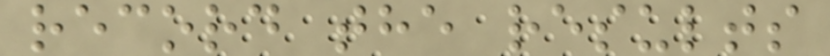record the results
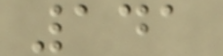141
